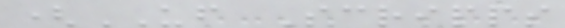(UF Scripps
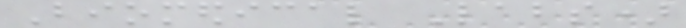Biomedical Labs)
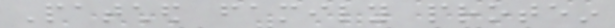Patched family protein
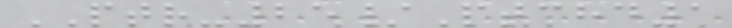PTR-25/Ptchd1
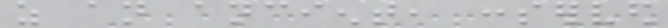as an ancient, conserved
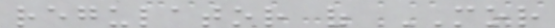regulator of MOR
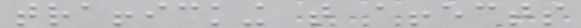trafficking that affects
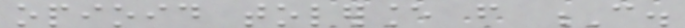opioid tolerance from C.
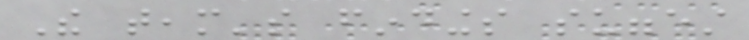The team's findings suggest
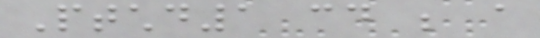Ptchd1 could be a
